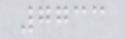7733
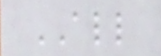ALL
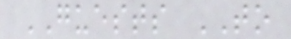GUESTS TO
